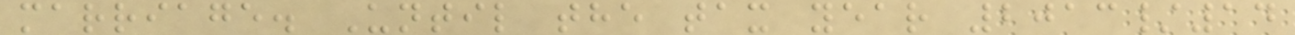marriage. Until the tax year 2013/14
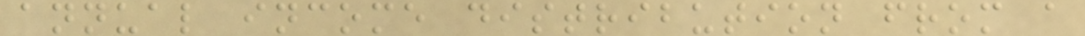annual income distribution from a
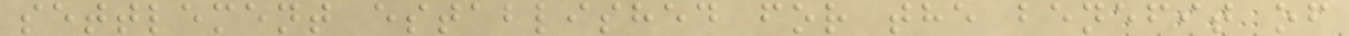settlement established for the benefit of
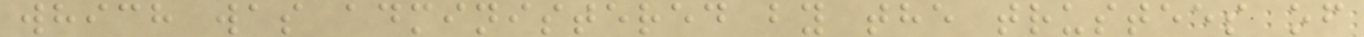which was administered by the trustees of
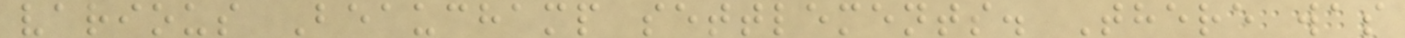various Beauchamp settlements. There was
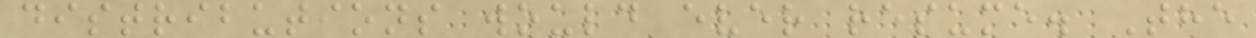distributions would ever resume. The
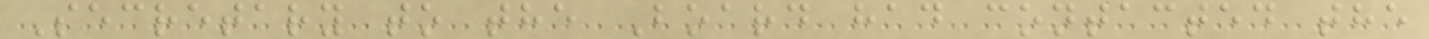Secretary to the Board had contacted the
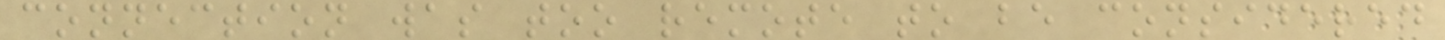connection was too remote to be considered
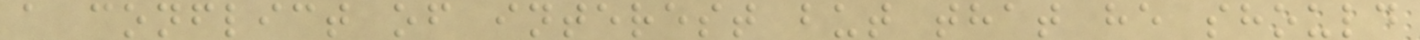a conflict of interest but that he should
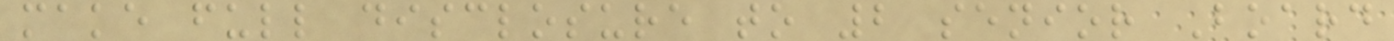make full disclosure to 2 senior Board
